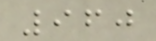960
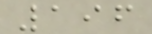196
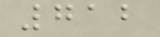712
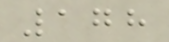178
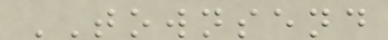TOWNSEND
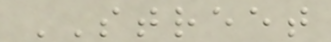STREET
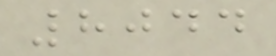8044
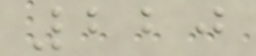220
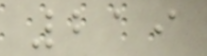219
